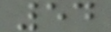54
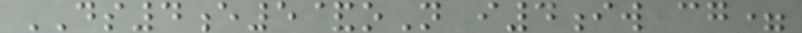DS4e5&oN i4iw cg=
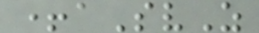+aSvZ
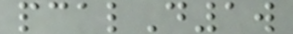pcalD1w
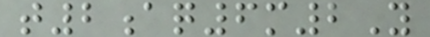t2aq6m2Y
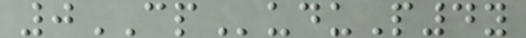0CPuduP4y
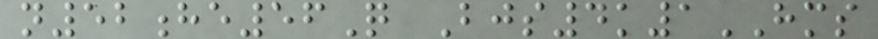n52he56Q Bjs4k1HMS
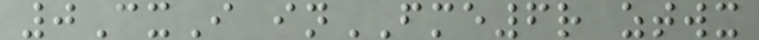0CxI inFME6r ztwx
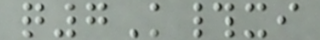q7K#xi
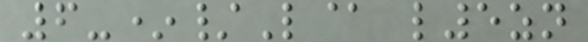6-*/L@ l5zn
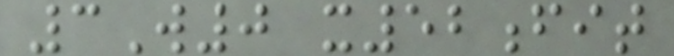3W0 x52fit
